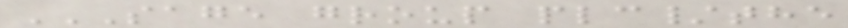SAGE GROUP PLC/THE
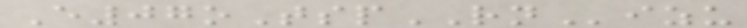E07oTspRNizu
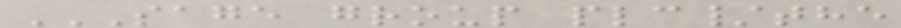SAGE GROUP PLC/THE
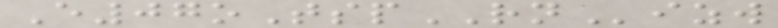E07oTspRNizw
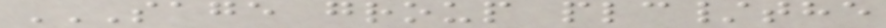SAGE GROUP PLC/THE
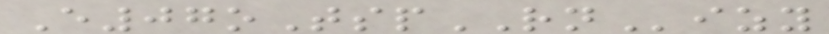E07oTspRNizy
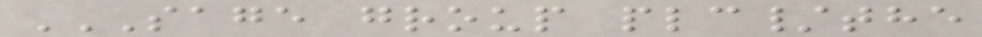SAGE GROUP PLC/THE
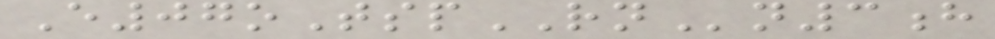E07oTspRNn3h
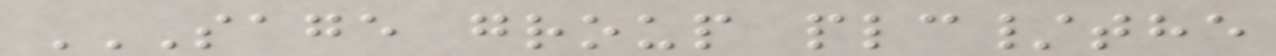SAGE GROUP PLC/THE
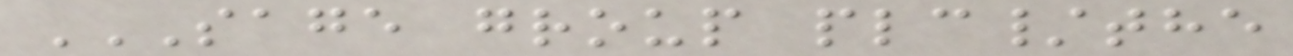SAGE GROUP PLC/THE
